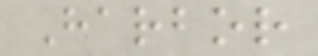Harbor
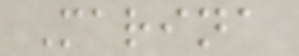Marina
